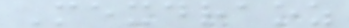Mexdraoz
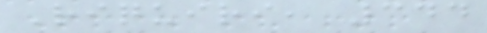Riquiri, 344
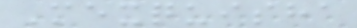Mexquisha
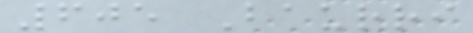605 Baurri
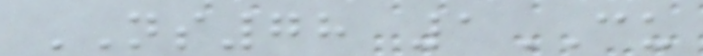NS78 1CU
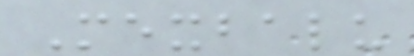Mexbalu
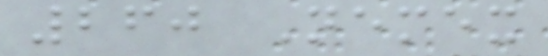260 Nemex
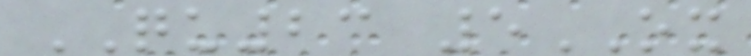QU23 5OX
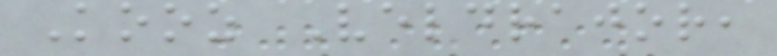Kooz Veldrajor,
